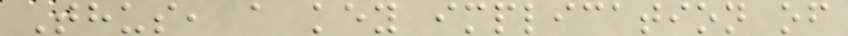Thus, a key implication of
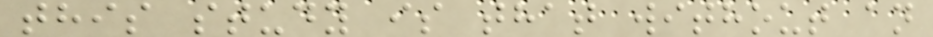this study is that without an
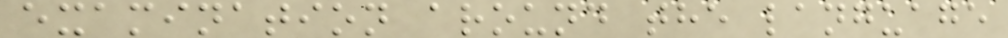examination around the language
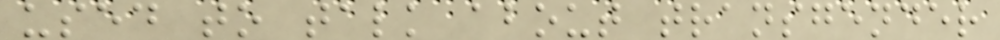used to talk about transgender
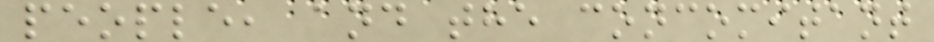people, and the concomitant
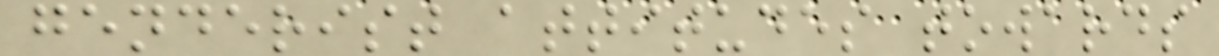genderist attitudes towards
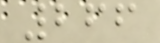266
